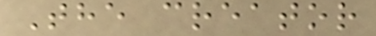The creator
